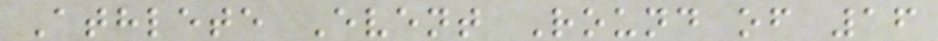Athlete Event Round of 16
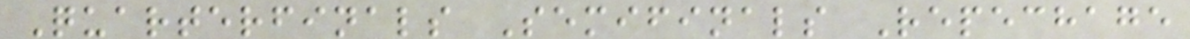Quarterfinals Semifinals Repechage
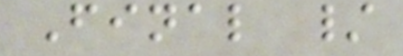Final /
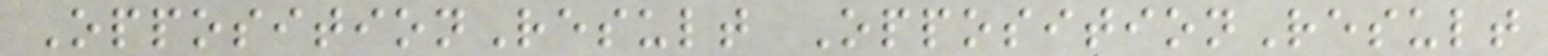OppositionResult OppositionResult
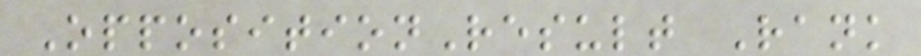OppositionResult Rank
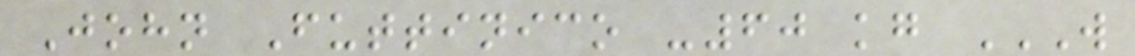John Futtinico -60 kg W
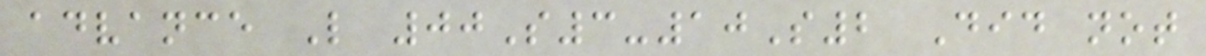advance L 00S3-10S2 Did not
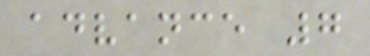advance 7
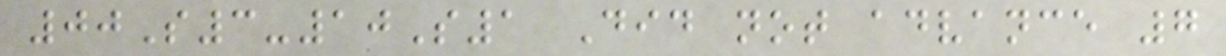00S3-10S1 Did not advance 7
